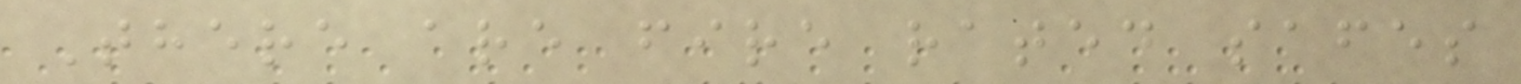There are fire rated safes
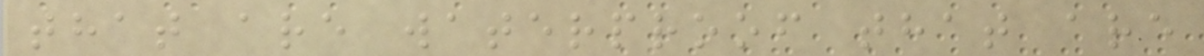that are waterproof that are
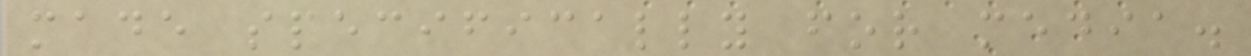made specifically for media.
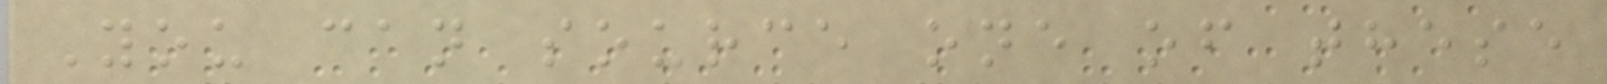You can source one of these
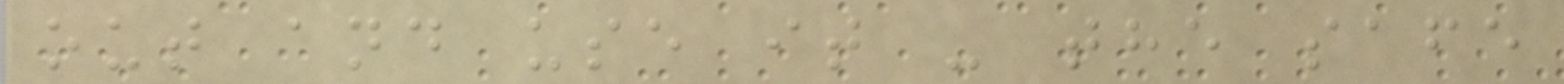out and use it - the safe
